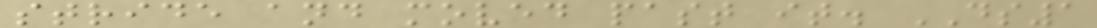stride and moved past it. DS1
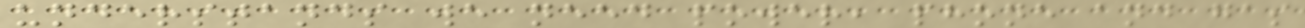understands we need power, phone and gas
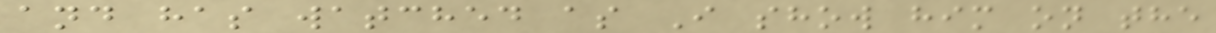and has watched as I show him on the
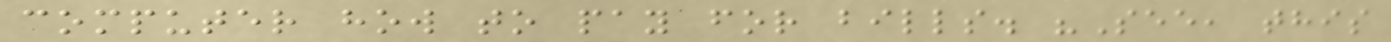computer how to pay for bills. "See, this
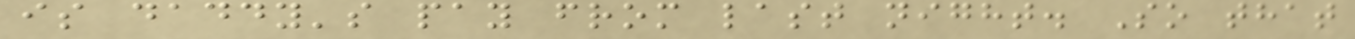is daddy's pay from last night. So that
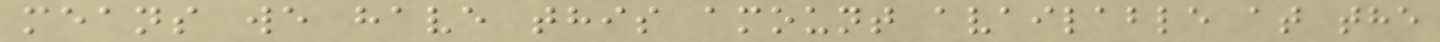means we have this amount available at the
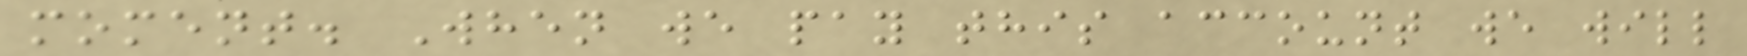moment. When we pay this account we will
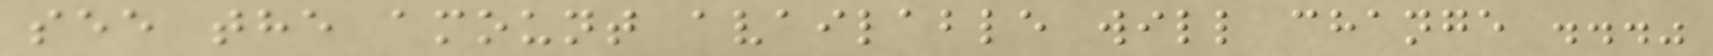see the amount available will change ..."
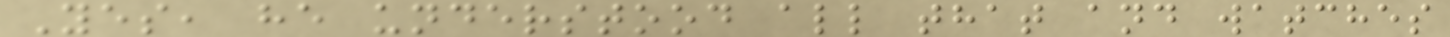Yes, he understood all that and watches
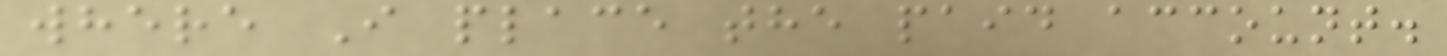where I place the paid account.
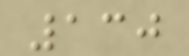130
